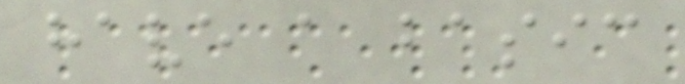have a basic
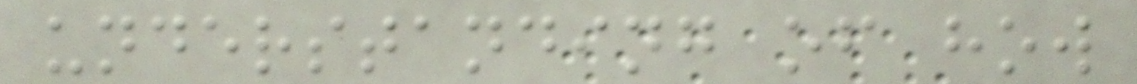understanding of how
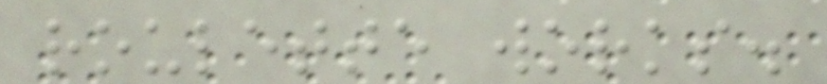roulette works.
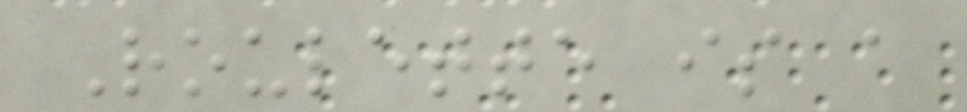Roulette is a
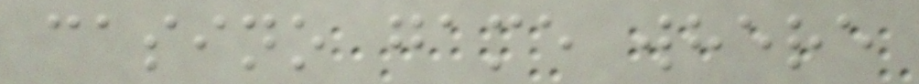casino game where
